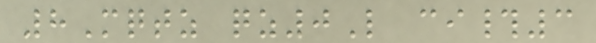8Mqtz qz0L ci#3
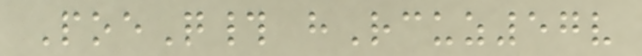PoeQ# hRcuz57v
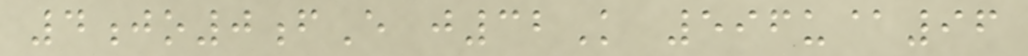4jo0fE j32K 596u@96
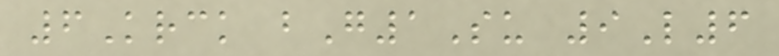6Krck bG1Su 9L6
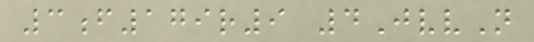3f179r9 4JvvN
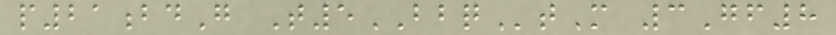p21bdG T5BBQtM 3Gf8
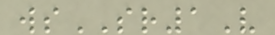wsSR1V
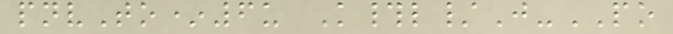pnvTo*6u K#l/J-PO
